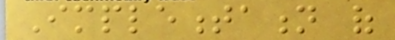Implementation of
